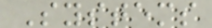Systems
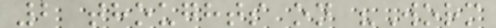2 thoughts on "Worm
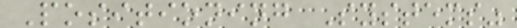Positioning Systems"
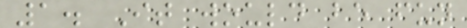1. It would be fun
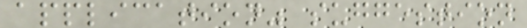application" suggestion
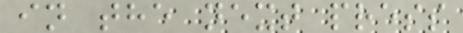in the next press
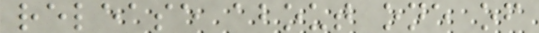release about one of
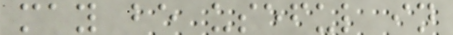may be useful in
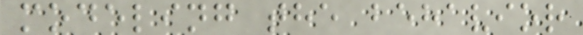modeling the behavior
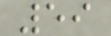59
